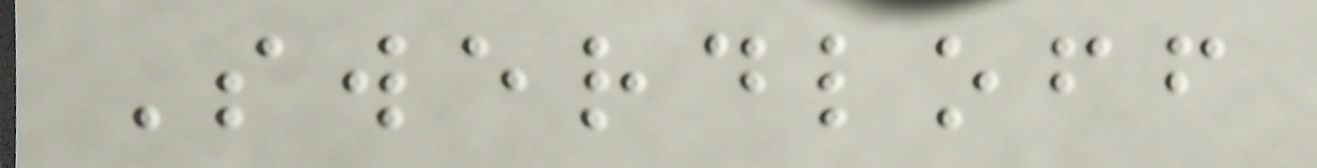Swerdloff
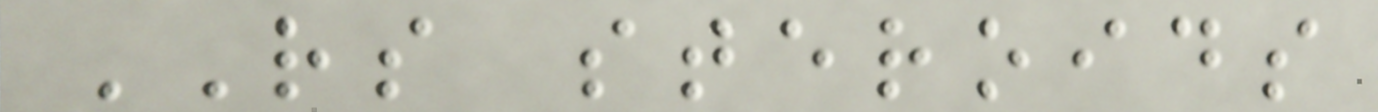RS steroids
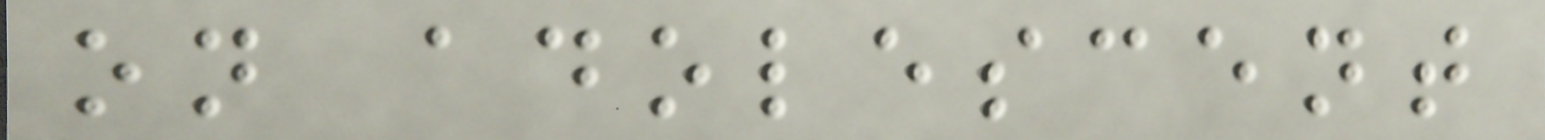on adolescent
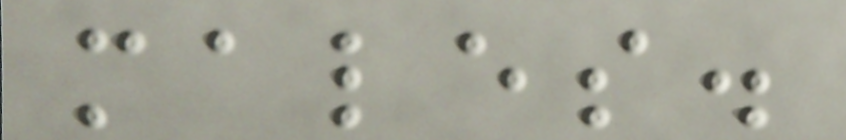males.
